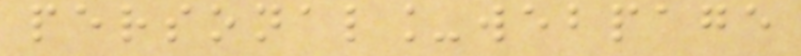personal_webpage
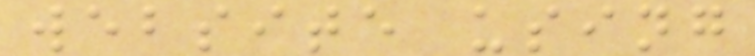website using
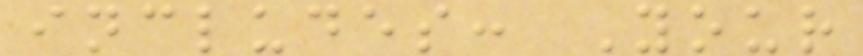includes: Your
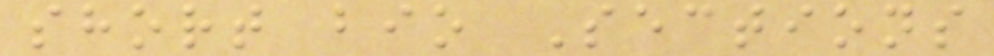short bio Sections
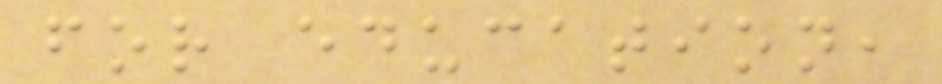for education,
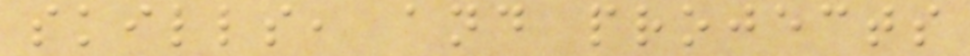skills, and projects
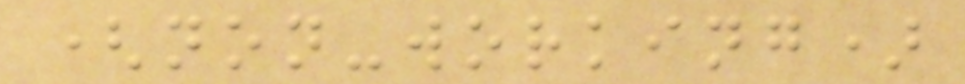(non-working)
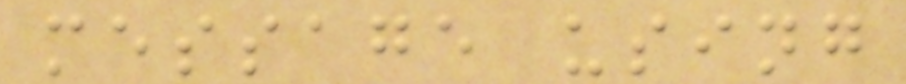message using
